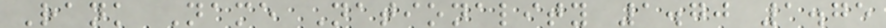Rank Name Nationality 1.70 1.75
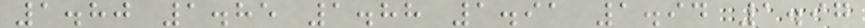1.80 1.85 1.88 1.91 1.94 1.97
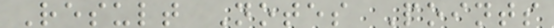Result Notes Points
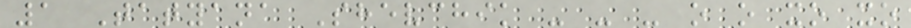1 Tatyana Shevchik - - - o o xo xo
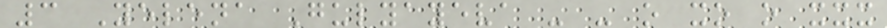3 Yelena Gulyayeva - - o xo o xxx
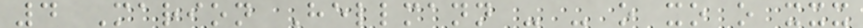4 Marion Hellmann - - o xo o xxx
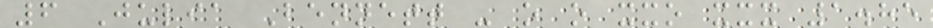6 Julia Bennett - o o xxo xxx 1.85
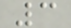3
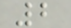2
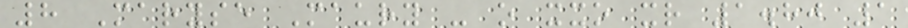8 Maryse Maury - o xxo xr 1.80 1
